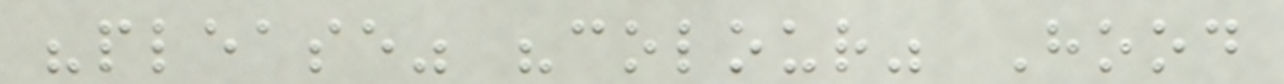"please" "colour" Hood
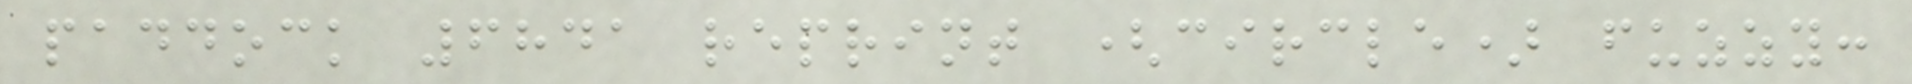paddock 6841 reprint (circle) fuzzy:
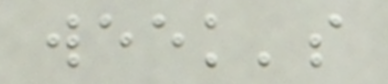week's
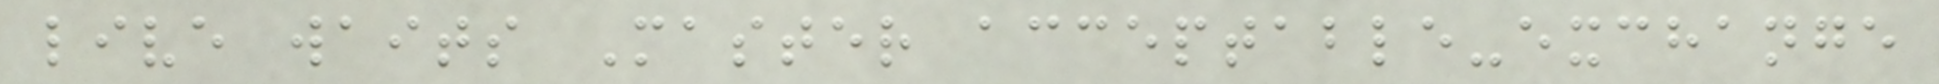live waits Master acceptable-exchange
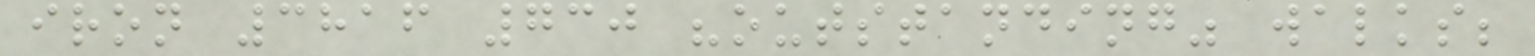iron 3816 730 "outstanding" walks;
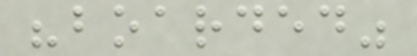"boarded"
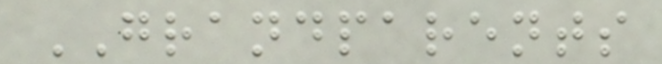GRANDPARENTS
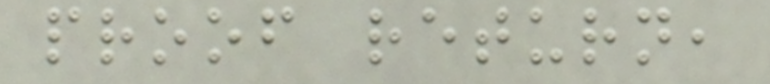proof return,
